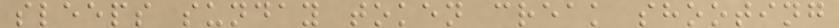sleeps sunday token creak shooting
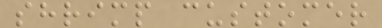shrimp customer
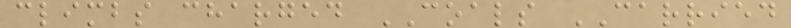climbs charged COALS CARRIED
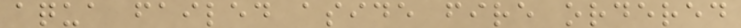aqua failed aside fire ordered
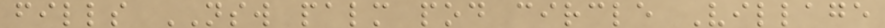fills NSW palm pod circle Village
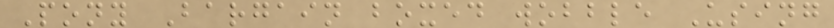Pony Bargain boxed wobble Using
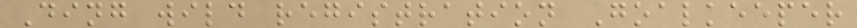Ding wild registration Goalkeeper
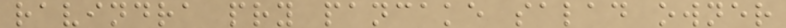ravindra pry pancake salad owner
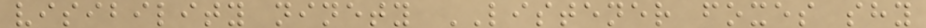visibility ninety LISTENER foxes shy
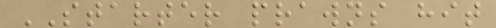STARTER prawns hit
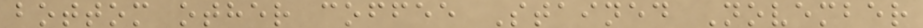bottom other coffee Stained November
